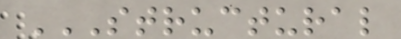STRUCTURAL
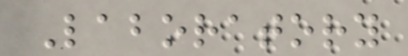Laboratory
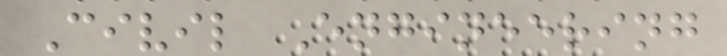Civil Engineering
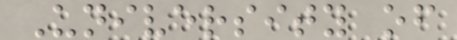University of
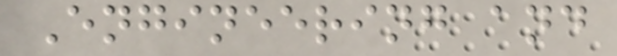Engineering and
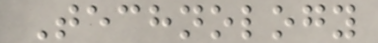Technology
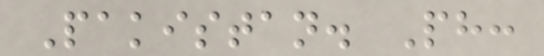Pakistan. Ph:
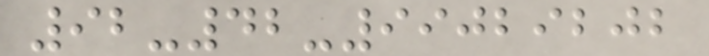92-42-99029202
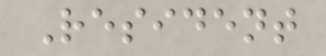Resident
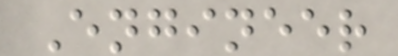Engineer
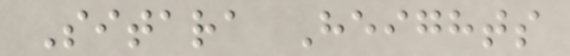Sitara Heights
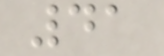41
